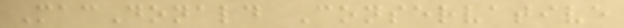MacDonald Conservative
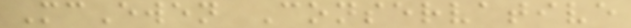McEwen Conservative
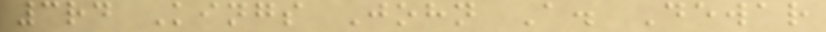3rd Kings John A. Dewar
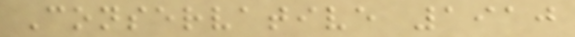Conservative 1910
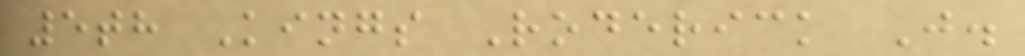5th Kings Roderick J.
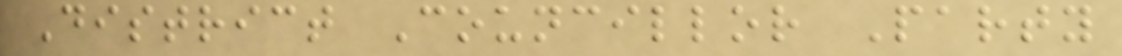District Councillor Party
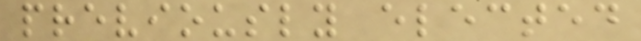previously elected
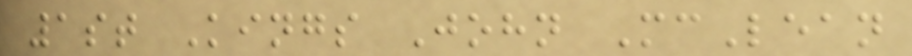1st Kings John McLean
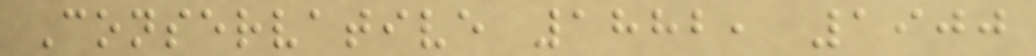Conservative 1882, 1900
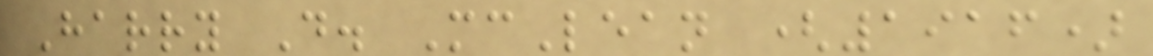Harry D. McLean (1916)
